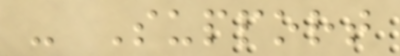- Support
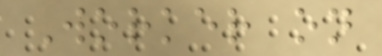Worker on
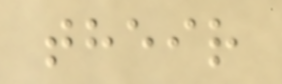their
